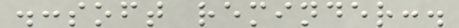.:soft reminder:.
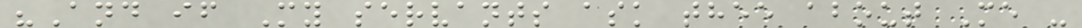"And if My servants ask thee about Me -
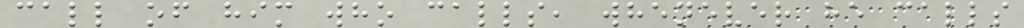call of him who calls, whenever he calls
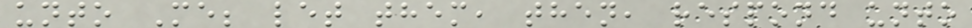unto Me; let them, then, respond unto
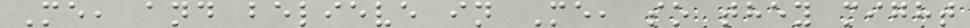Me, and believe in Me, so they might
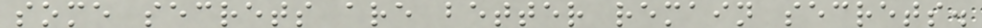some secrets are better remain secrets.
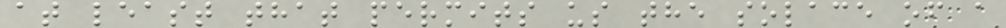at least that permits us the solace of a
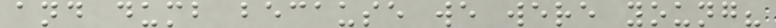and dumb because we were young?
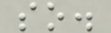so.
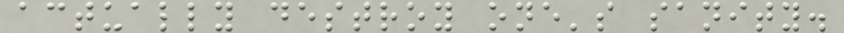actually destroy one's sanity.
